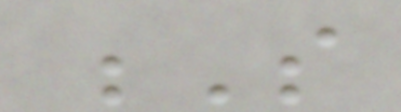S
